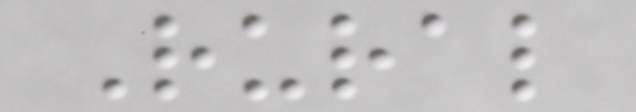Rural
